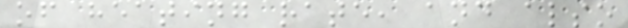of heating rate, and also
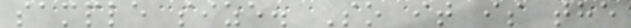sample size. So it is the
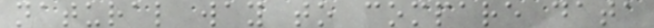natural way to compare data
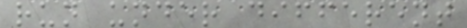run under different
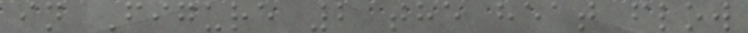in Figure 2 the heat flow
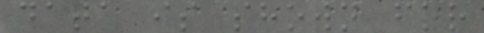data is shown for
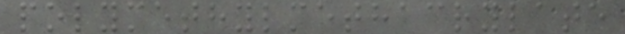polymethylmethacrylate
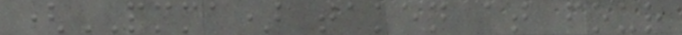(PMMA) taken at four
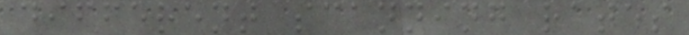different scanning rates
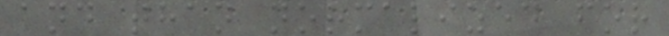and than normalized for
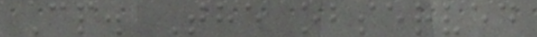Cp. The observed
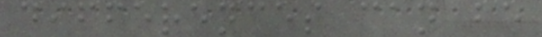differences can be
